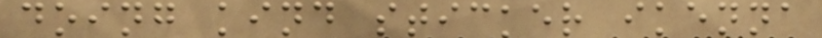doing kind sticker ikenna
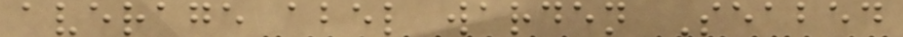average abel warden Seabed
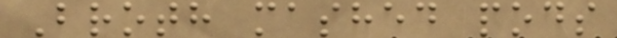Broth mashed pods
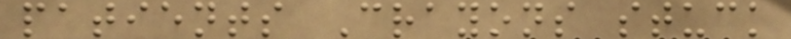patients Crayons stuck
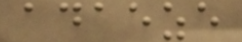adaeze
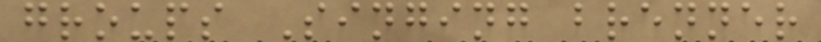groups Singing brenner
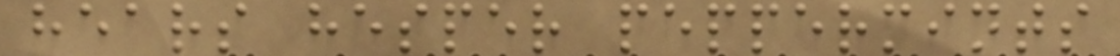hears hesper peppermints
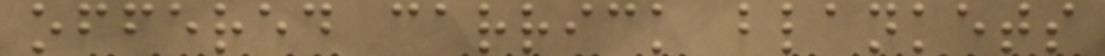offered carrick blankets
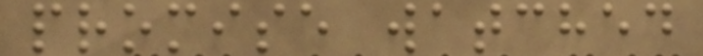promise watched
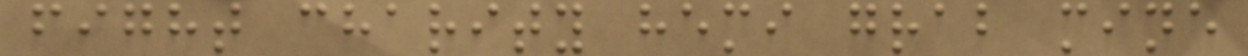fight charity hemi grab mine
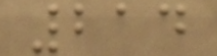214
